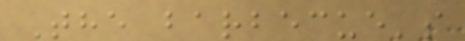The barbecue's
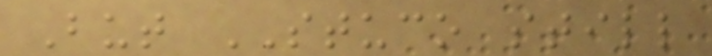But STUCO still
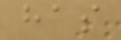has
